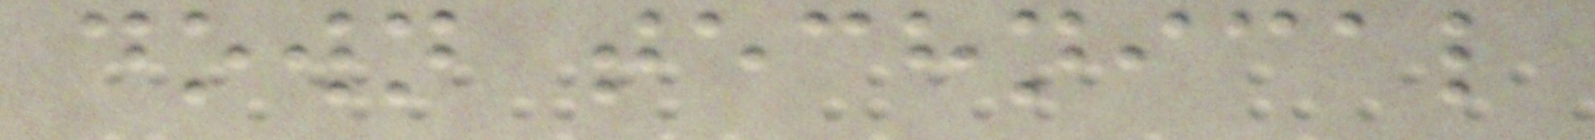down technical
